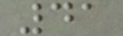41
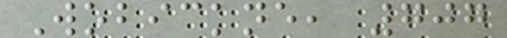Wobickne, 707
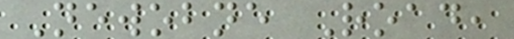Newobne Road,
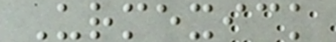Urmexick
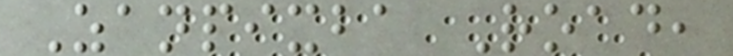Zanpixba Road,
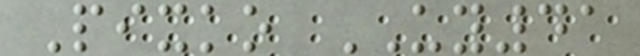Pixko UY41
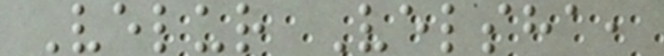Velur Velsha,
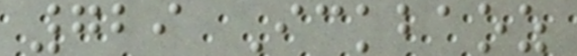729 Ickbaoz
